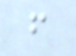f
